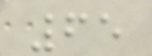65
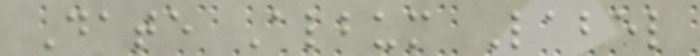Date Album Label
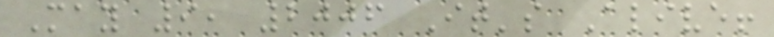May 9, 2006 It's Alive!
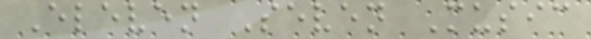Eleven Seven Music
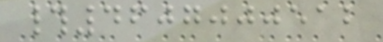#4607000512
